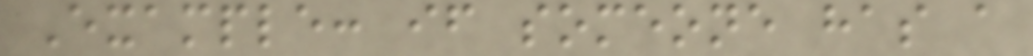Example: if someone has a
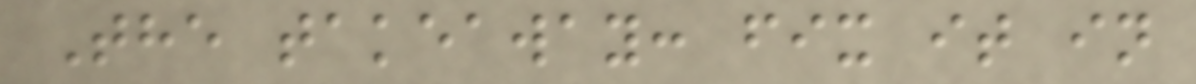The takeaway: fix it in
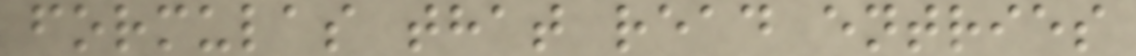formulas that read entries
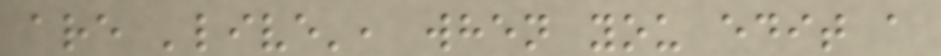are 'live', when you edit a
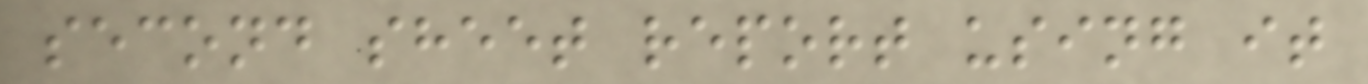second sheet report using it
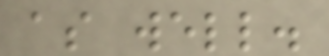as well.
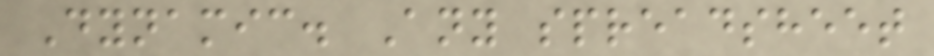Dynamic. Any spreadsheet
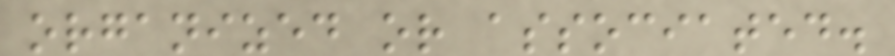organized or associated.
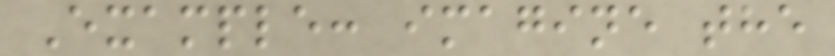Example: imagine the
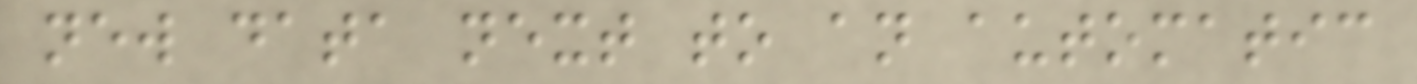new data next to an automatic
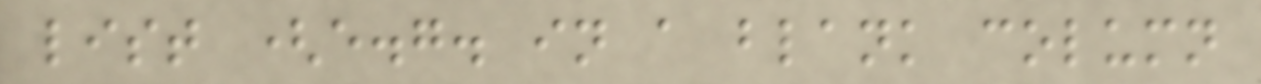list (e.g. in a blank column
